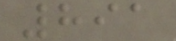891
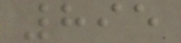895
